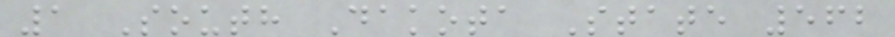1 South Dakota State 562
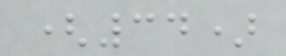(34)
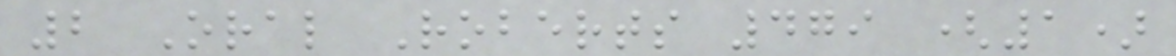2 Oral Roberts 479 (1)
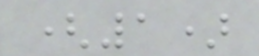(1)
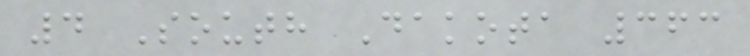4 South Dakota 363
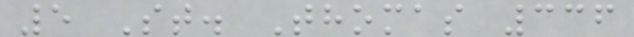5 St. Thomas 336
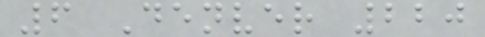6 Denver 220
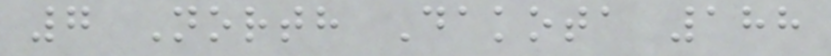7 North Dakota 188
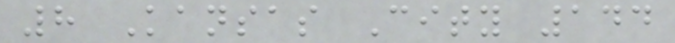8 Kansas City 144
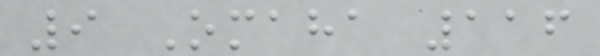9 Omaha 116
